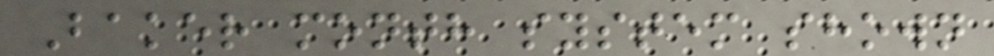Baker month system shown
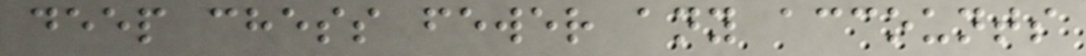deep chess fewer any accounts
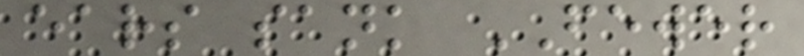ears sank FEWER
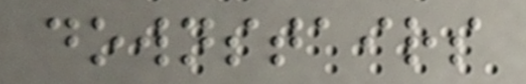downstairs
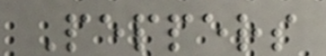Peppers
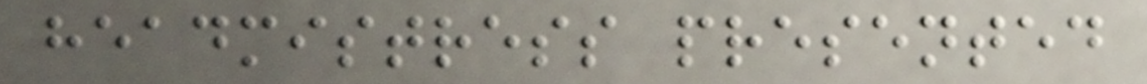headmistress presented
